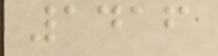1416
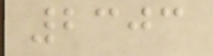2303
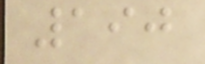190
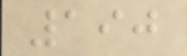190
